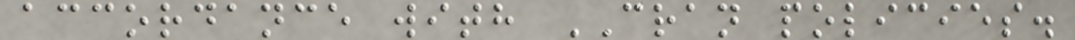accordance with CRAN policies.
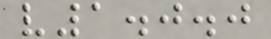v1.0.0
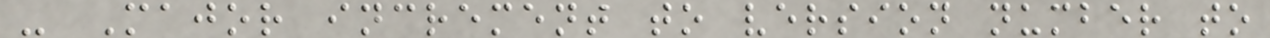- Major increment to version number to
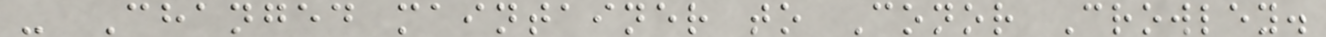- Changed maintainer to Conor Crowley.
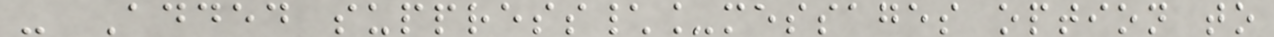- Added suppress\_messages option to
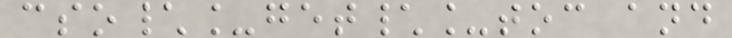cso\_get\_toc and
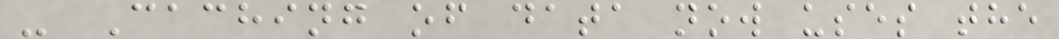- Caching of data now uses the
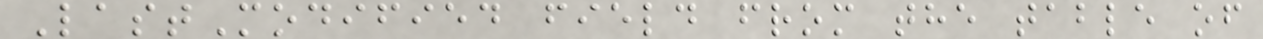LastModified field from the table of
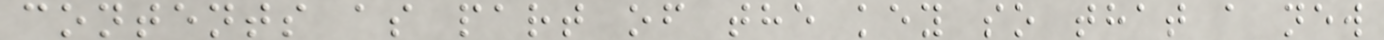contents as part of the key so that a new
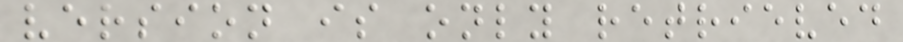version is only retrieved
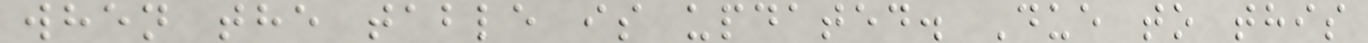when the table is updated. Due to this
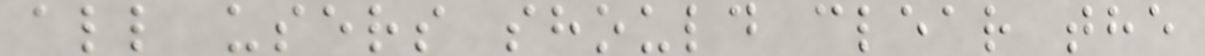all users should clear the
